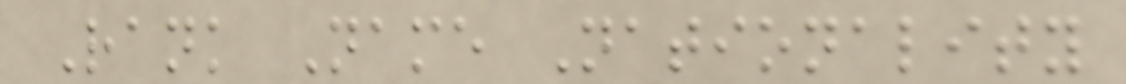Rank Name Nationality
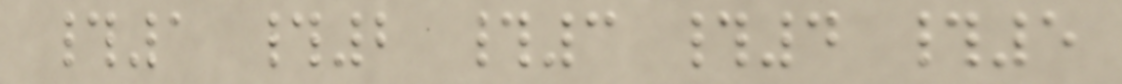#1 #2 #3 #4 #5
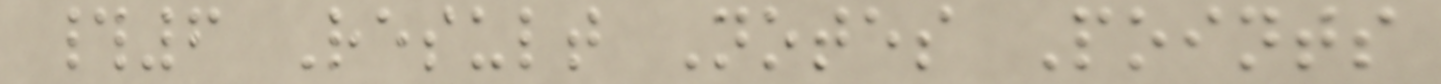#6 Result Notes Points
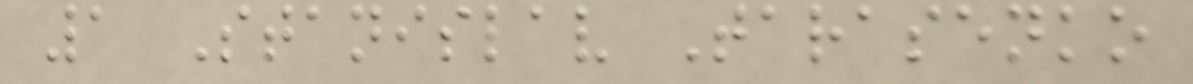1 Stanislav Tarasenko
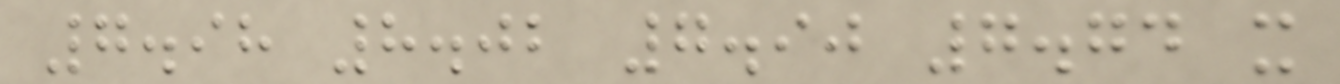7.98 8.02 7.90 7.74 x
